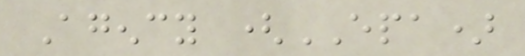Agency (EPA)
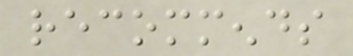recommends
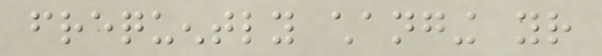frequently changing your
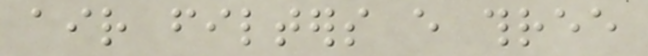air filters every three
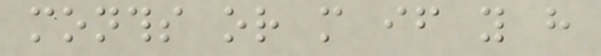months or more if you have
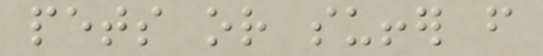pets or suffer from
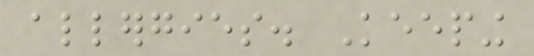allergies. Keeping
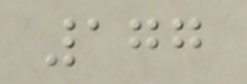177
